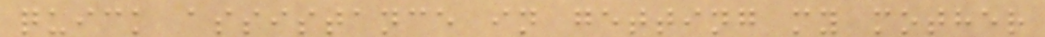quick assistance in getting my mother
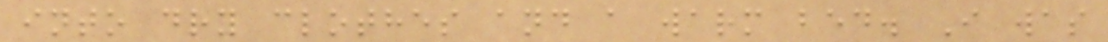into dry clothes and a warm bed. I was
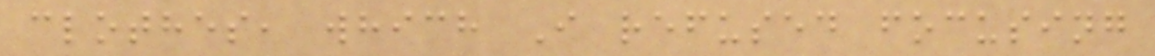clothes, which I refused focusing
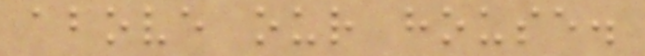above our house.
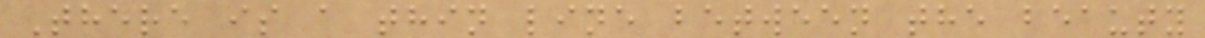There is a thin line between the beauty
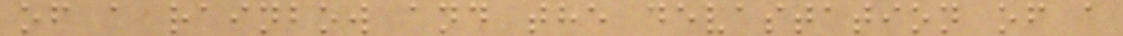of a rainbow and the devastation of a
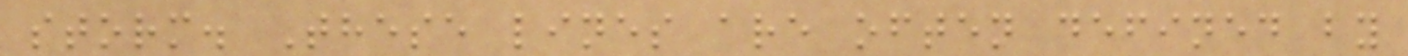storm. These lines are often defined by
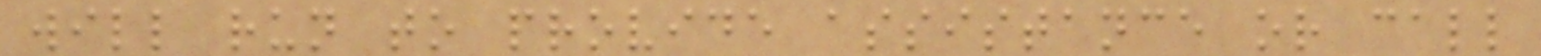will run to provide assistance or call
